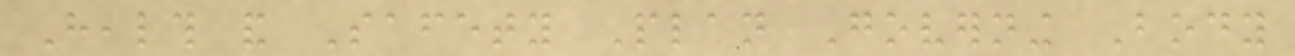Health and Safety Plan Governing Body
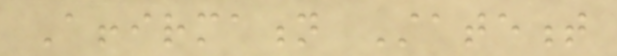Affirmation Statement
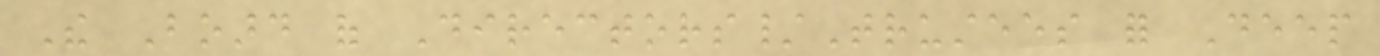The Board of Directors/Trustees for Deep
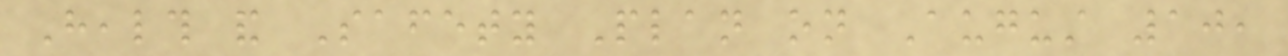Health and Safety Plan on August 10,
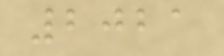2021
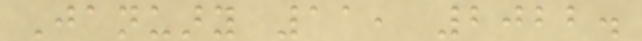January 11, 2022.
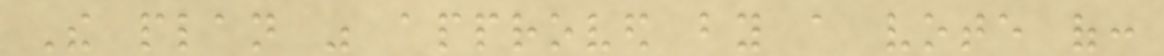The plan was approved by a vote of:
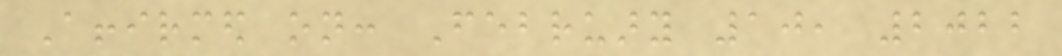Affirmed on: February 10, 2022
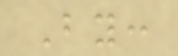By:
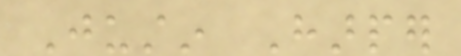Justin Harper
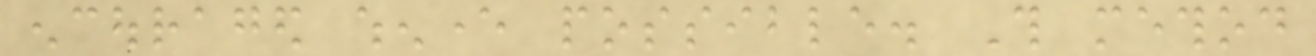encouraged whenever possible. This method
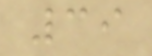39
